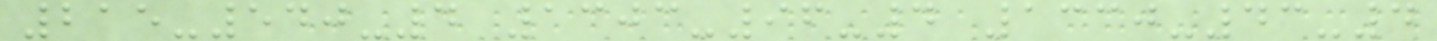215-540-4 1303-96-4 1330-43-4
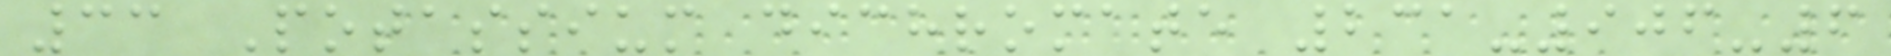33 Potassium dichromate 231-906-6
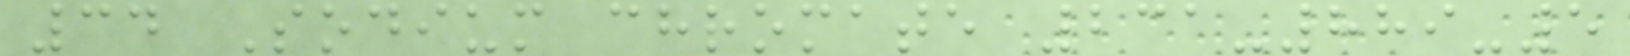34 Sodium chromate 231-889-5
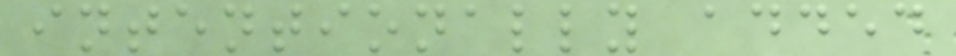intentionally added
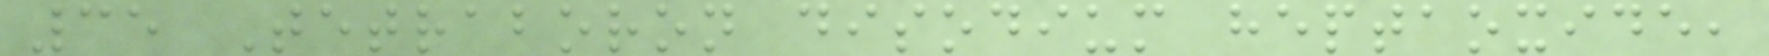35 Tetraboron disodium heptaoxide,
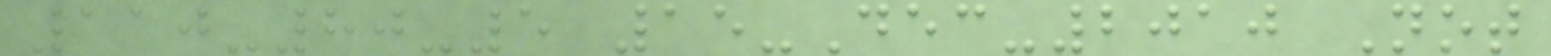110-80-5 15-Dec-2010 Not
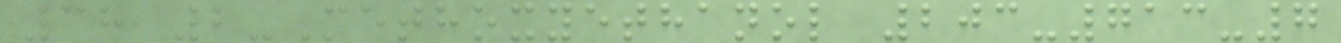38 2-Methoxyethanol 203-713-7
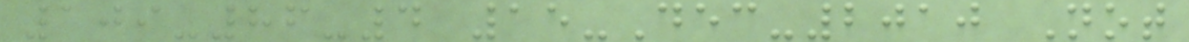109-86-4 15-Dec-2010 Not
